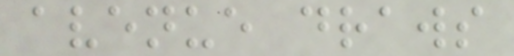avenue draws
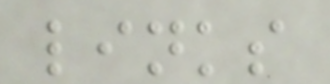links
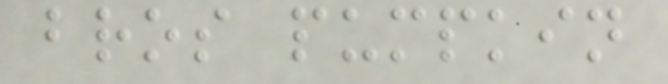bros pumpkin
